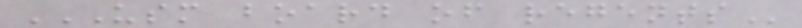USM BOARD OF REGENTS
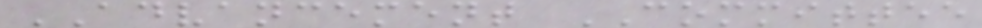ADVANCEMENT COMMITTEE
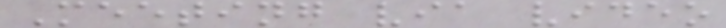Meeting via video
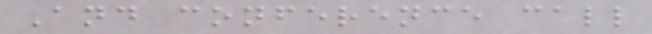And conference call
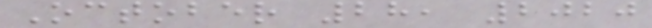October 28, 2020
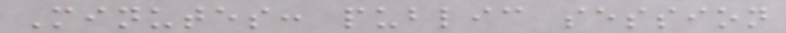Minutes: public session
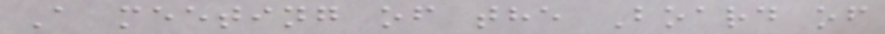A meeting of the Board of
